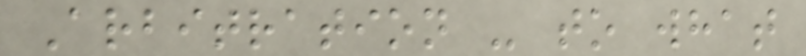Arbitration - to what
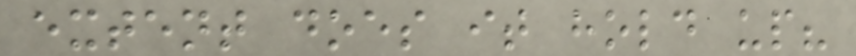extent does it hold up?
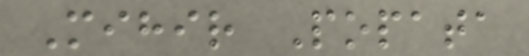Mihir Popata
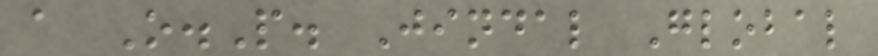a O.P. Jindal Global
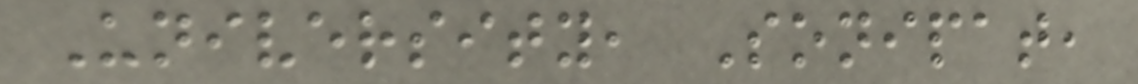University, Sonipat,
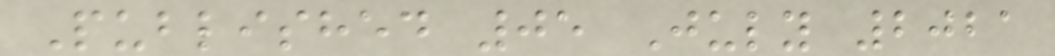Published 05 July 2021
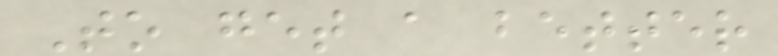To get a better
